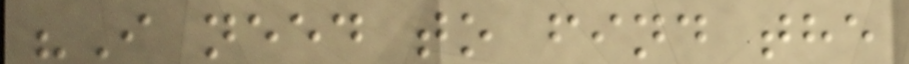"I need to find the
